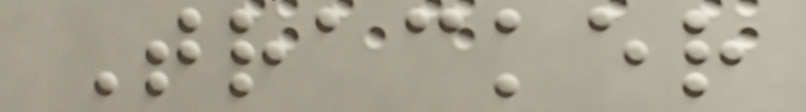Tracker
